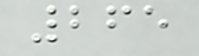265
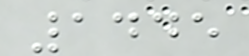1445
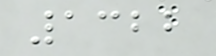1322
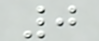0
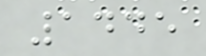1445
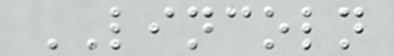LINCOLN
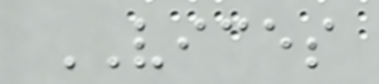VICES
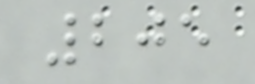205
